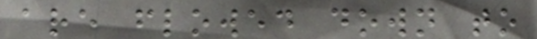are flowed down to
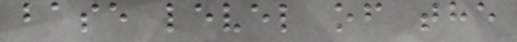base level of the
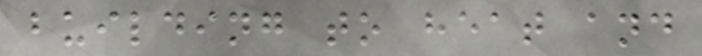building to heat and
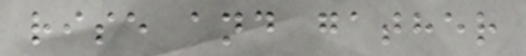rise and gather
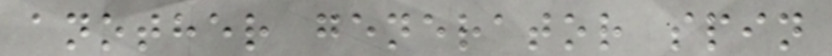another generator spin
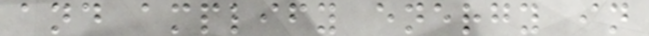and amplify energy in
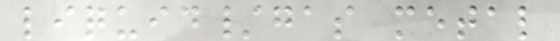liquid/gas metal
